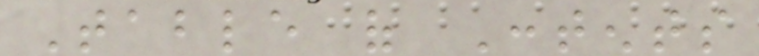Table of Contents
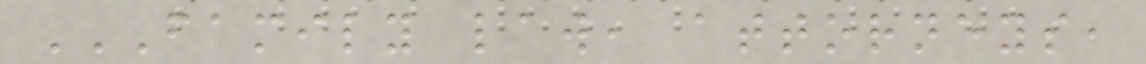FAMILY LAW, ATTORNEYS,
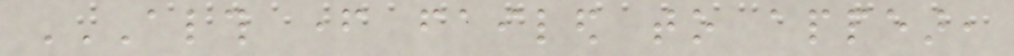ALTHOUGH FATHER FAILED TO APPEAR,
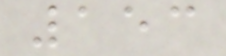153
